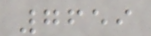7659
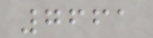7661
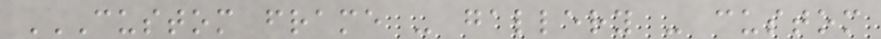CUSTOM FRAME - GALLERY - CUSTOM
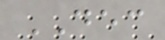DEC
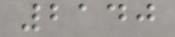2140
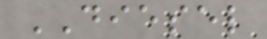DIESEL
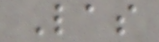Las
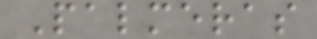Palmeras
